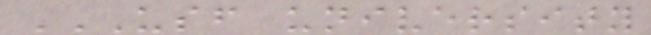USF UNIVERSITY
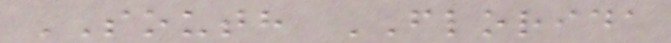SOUTH FLORIDA
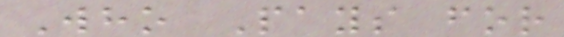Who Pays for
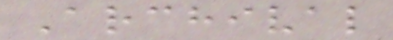Archival
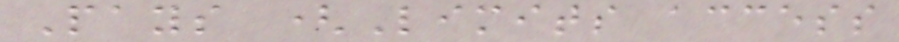Pays (Limits access
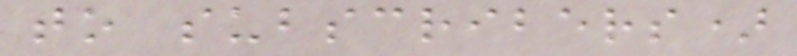to subscribers)
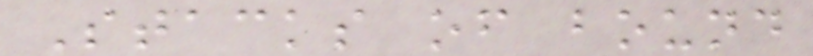Stacks of bound
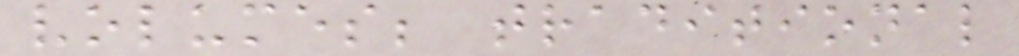volumes; traditional
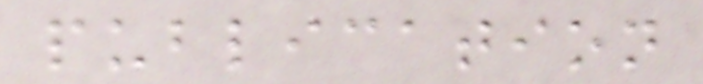publication
